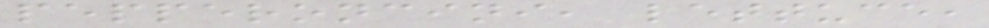pepperoncini, lettuce,
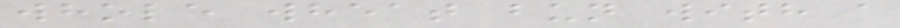whole wheat bun with a
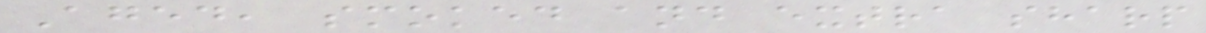Aged, smoked and extra sharp
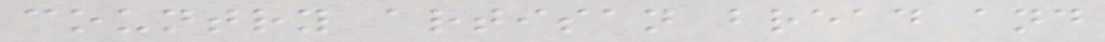country artisan bread and
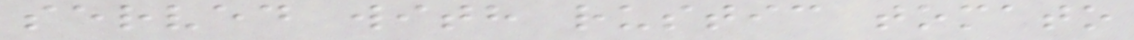served with rustic tomato
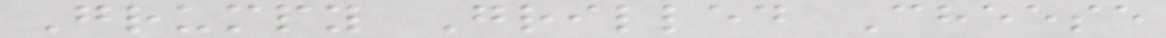Grumpy Grilled Cheese
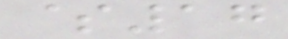$17
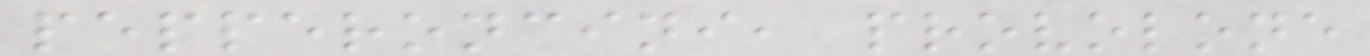pepperoncini, provolone
